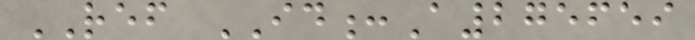REF ID:A275659
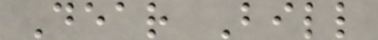Dear Bill
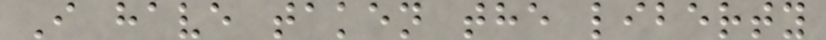I have taken the liberty
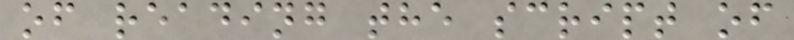of reading the script of
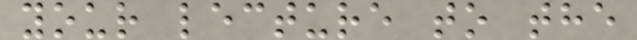your lecture to the
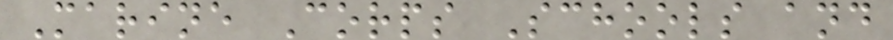Marine Corps Schools and
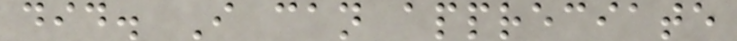did. I can appreciate
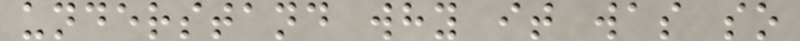understand why it was so
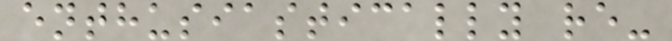enthusiastically re-
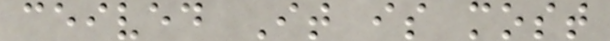ceived It is most
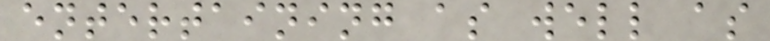entertaining as well as
